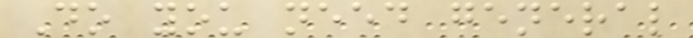Do you need general
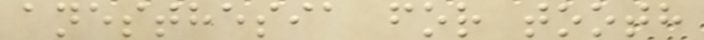anesthesia for tooth
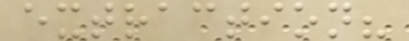extraction?
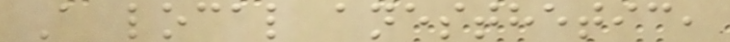A local anesthetic,
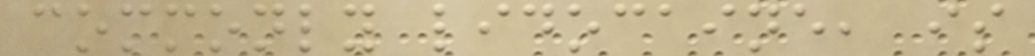commonly lidocaine, is
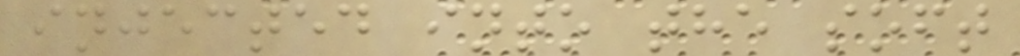injected into the soft
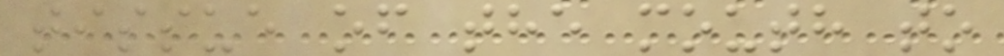tissue of the mouth to
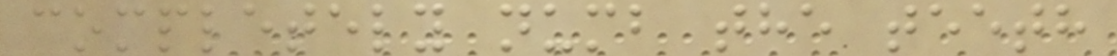completely numb the teeth
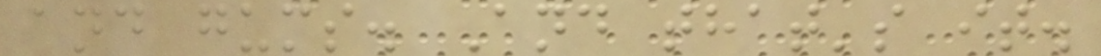and gums. And that's it.
